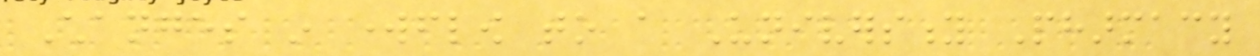Changes in workflow to a University Pharmacy
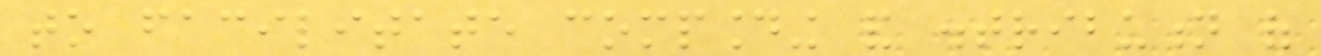to facilitate compounding and distribution of
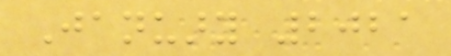January 2021
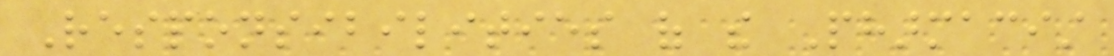Responsibilities of the Pharmacist
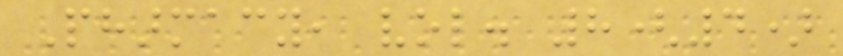Pharmacy, vol. 8(4)
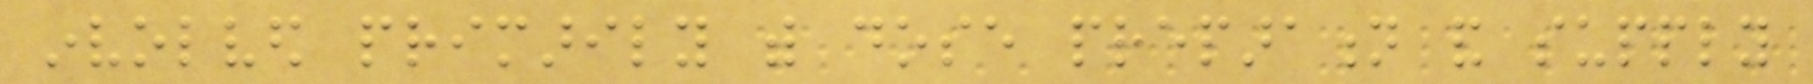involved primarily with dose preparation and supply
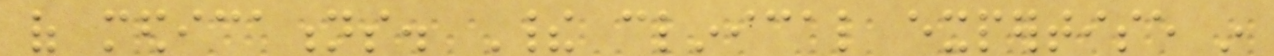of medications. Their clinical expertise in
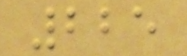225
